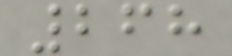268
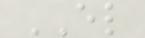EL
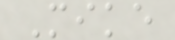Mike
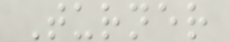Turner
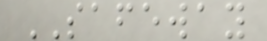SAFEWAY
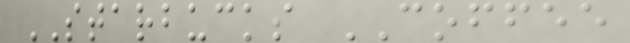STARBUCKS COFFEE
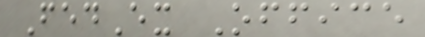FedEx Office
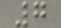7
